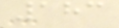183
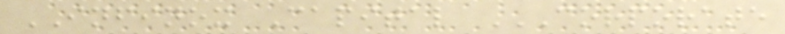INFINOX Capital CORPORATE
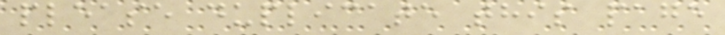please duplicate this page
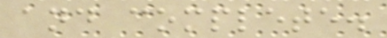and complete.
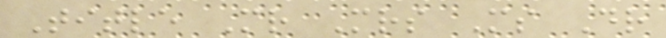Title Mr Mrs Ms Dr
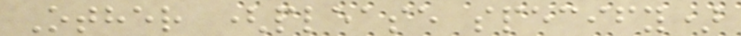Other (please specify)
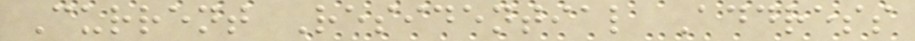Current Residential Address
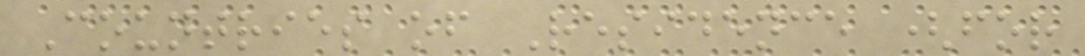Countries of Residence (for
